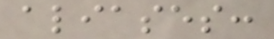aliases:
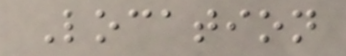Location
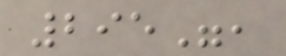295",
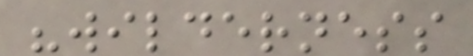"wilderness
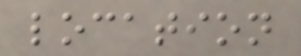location
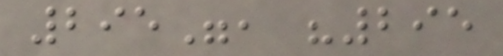295", "295
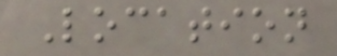Location
